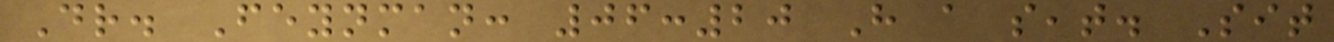Dr. Feynman: 06:20 Have a seat. Sit
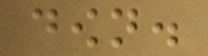down.
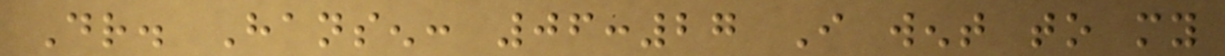Dr. Hansen: 06:27 I went to my
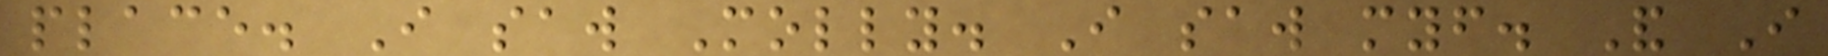place. I saw Molly. I saw myself. And I
